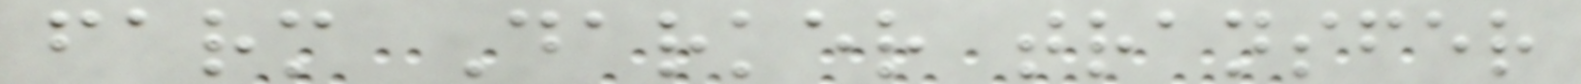farm Darker transfer
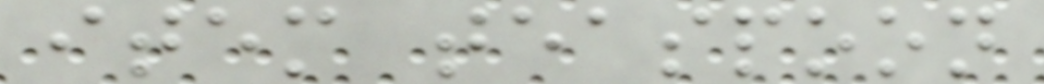item teaspoon
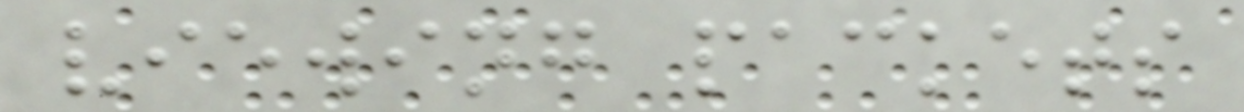viewing packets
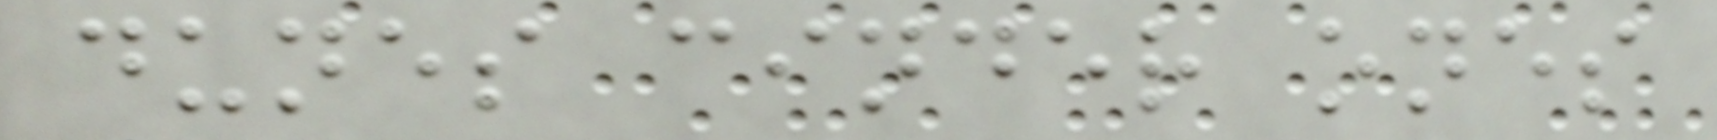dunes cinder ones
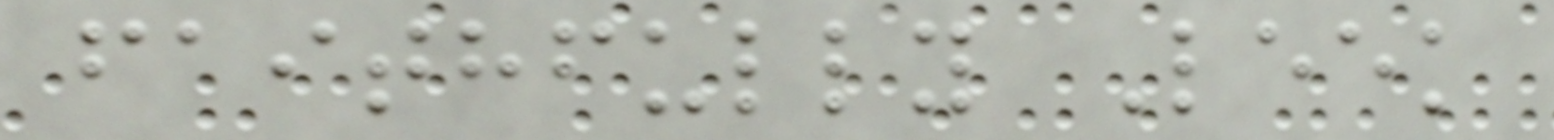faithfully Leek
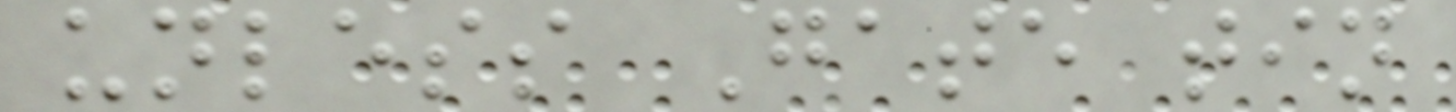unless Gate tin
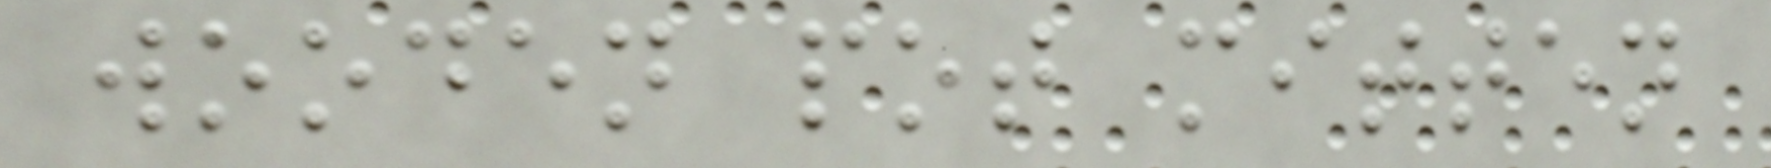wooden pot mitten
